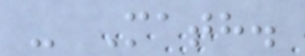- Math.
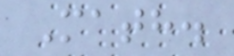Math.
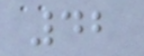42
